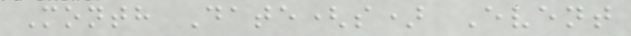Month Date(s) Event
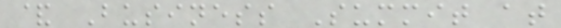& Business Summit at
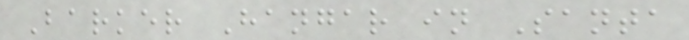Barker Hangar in Santa
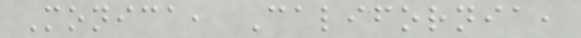Monica, California,
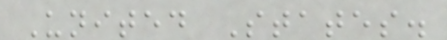United States.
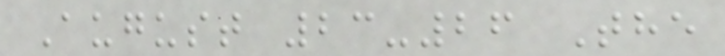August 23-26 The
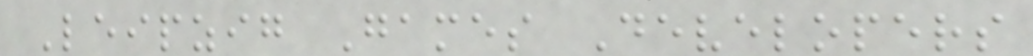Leipzig Games Developers
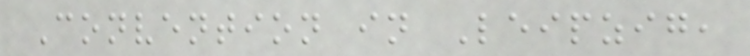Convention in Leipzig,
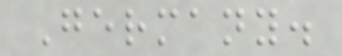Germany.
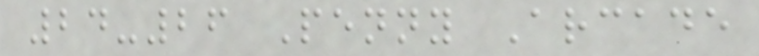24-26 Penny Arcade
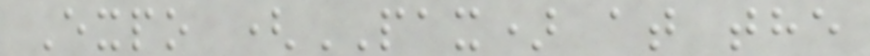Expo (PAX) at the
